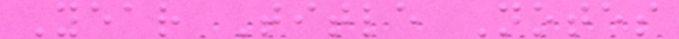Year Title Notes
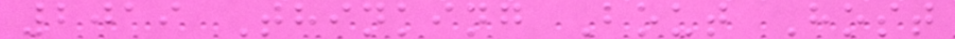2019 Thinking Bout Host
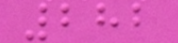282
